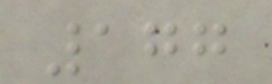177
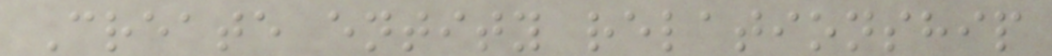Create entity relationship
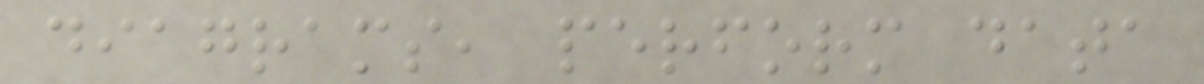diagrams, perform data
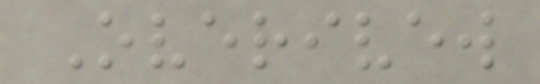Overivew
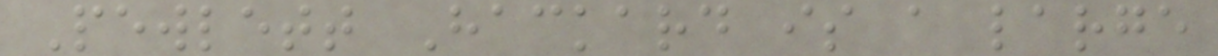Pewlett Hackard is a large
